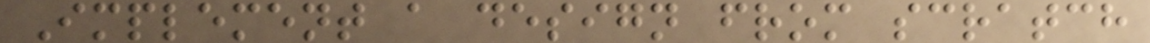Implement a design from scratch
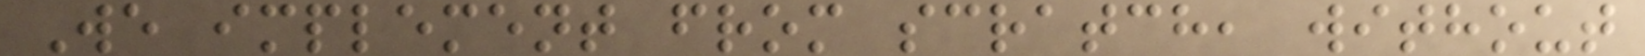We implement from scratch, without
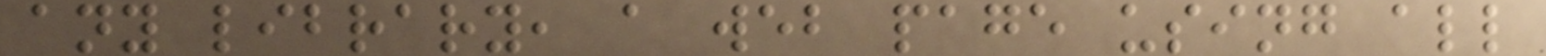any library, a web page using all
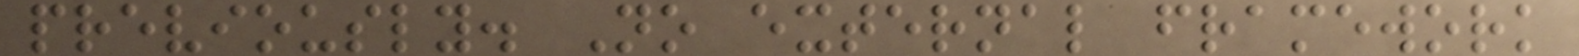previously. No external framework
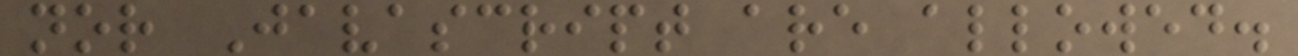nor Javascript are allowed.
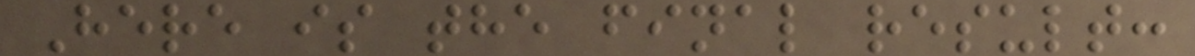Here is the final result:
